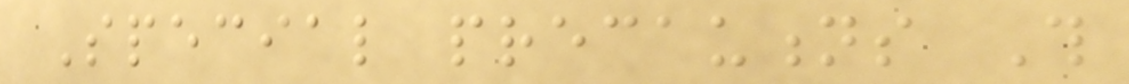Special precautions This
